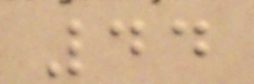44
